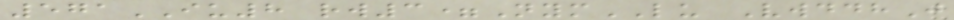571IU8 rw3=NymLU VwddhJ
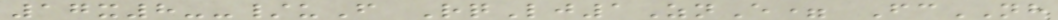17x8--/uF RqLj1ZnE= FcNH
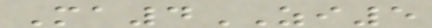Ma4ZI5
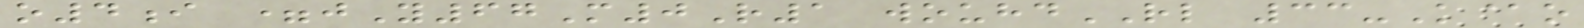o4i =jY67M0R1 wouhdRL 33-K@o
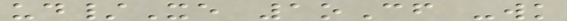ud/Xe 1oCf -wk
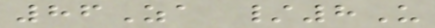86Za /8U
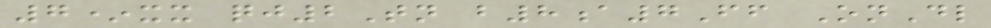7*xx qj2Tn b8a7Ff OnDl
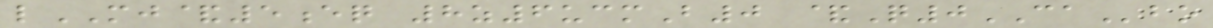lMJ&5eq 8z6ucmB0 &Q0CAbo
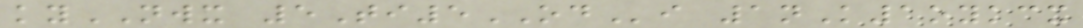kyNWX 5Ti5ODi 1nK1oykcx
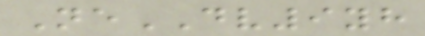NeDV9yh
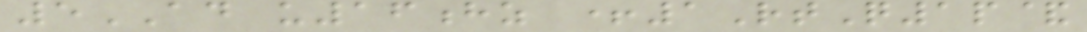5AD u16hz +1RtQ1p&
